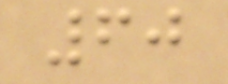60
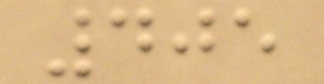405
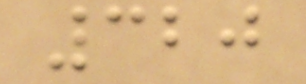320
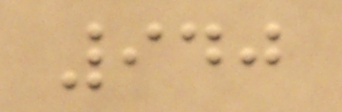940
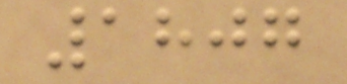1807
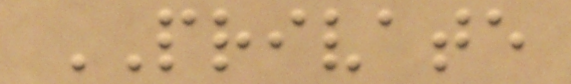PRIVATE
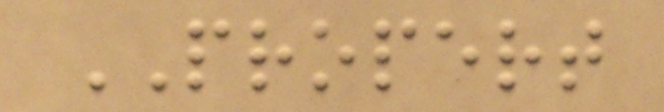PROPERT
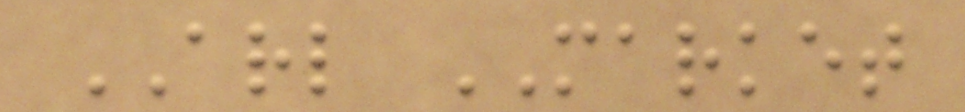ARL MARKET
